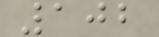102
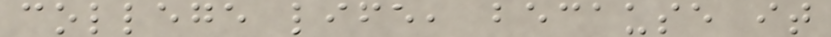college life, because it
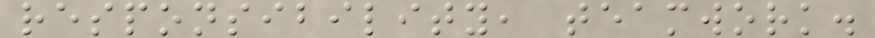responsibility, teamwork.
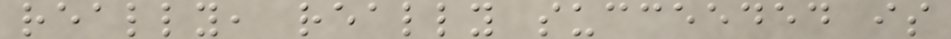really, really succeeded is
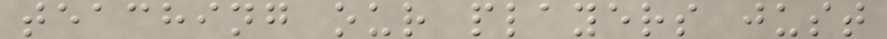teaching our players just
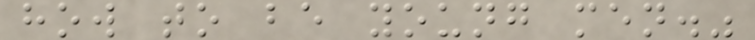how to be young men."
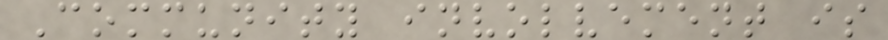Community involvement is
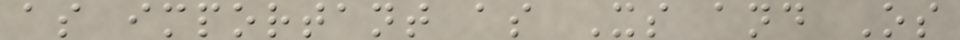as important as Xs and Os
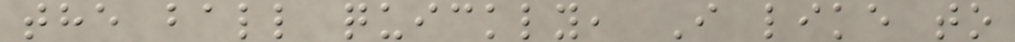the ball quickly, I like to
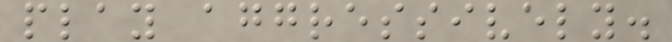play aggressively.
